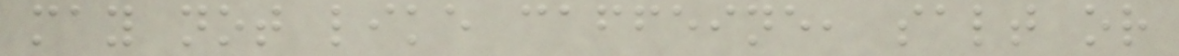may not like caffeine, salt or
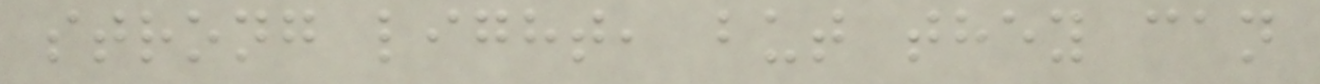strong light, but they can
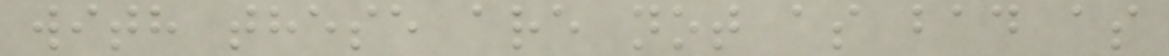with these are not as bad as
